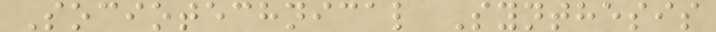Sociotechnical Synthesis
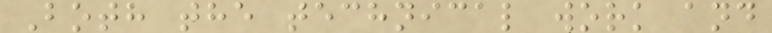Both the technical work and
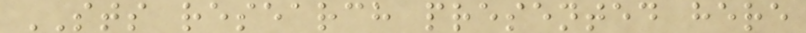STS research presented here
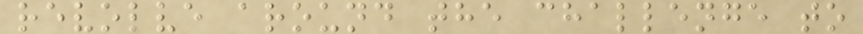revolve around the challenge to
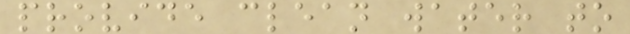provide clean water to
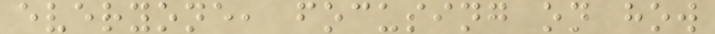everyone, focusing on how
